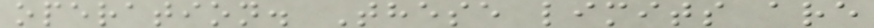operation. These limits are
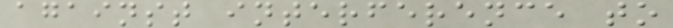against interference to
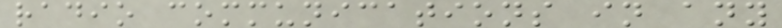radio communications in any
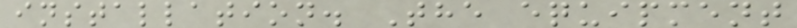installation. The equipment
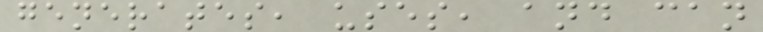generates, uses, and can
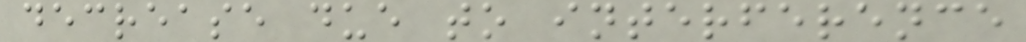decrease due to interference
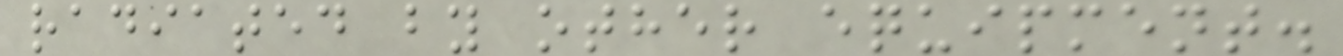radiated by other equipment.
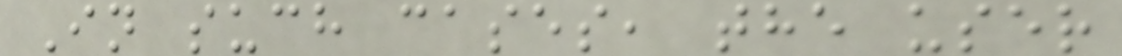In such cases, the user
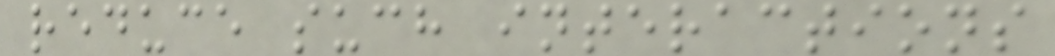reduce such interactions
